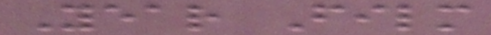Year Film
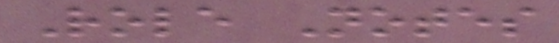Role Notes
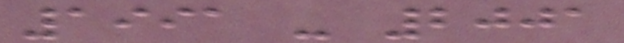1991 - 2001
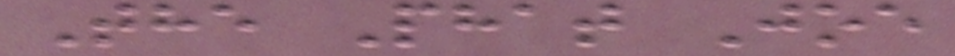The Phat Joe
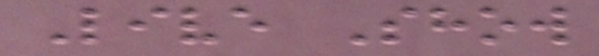Live Show
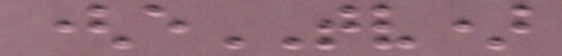(eTV)
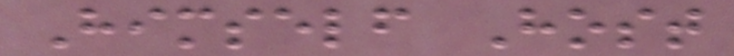Himself Host
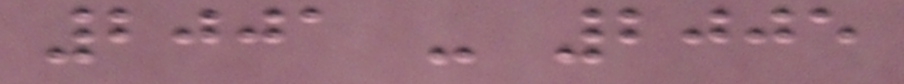2001 - 2005
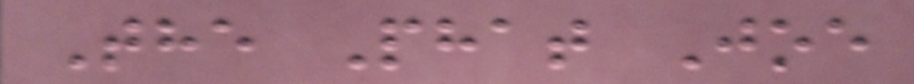The Phat Joe
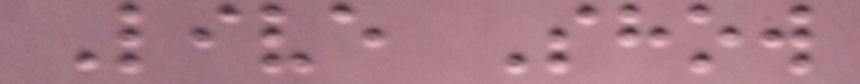Live Show
